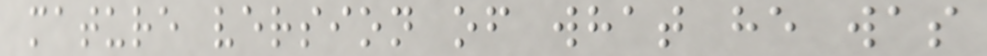mature version of what he was
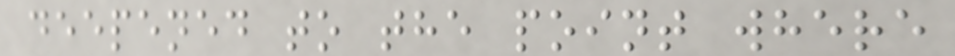deepened to the point where
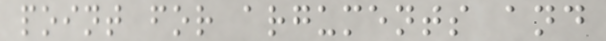point for arguments and
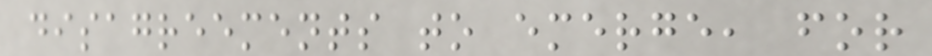disagreements to emerge, for
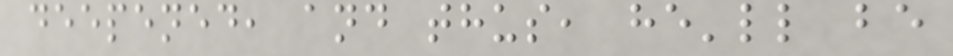deepened, and thus, he'll be
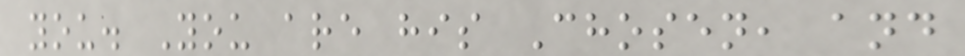you. You are his Chosen, and
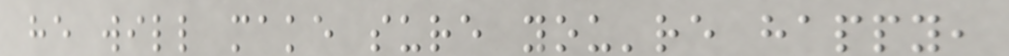he will make sure you're happy,
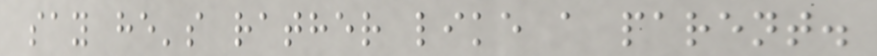say he's rather like a parent.
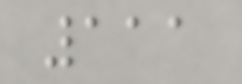111
